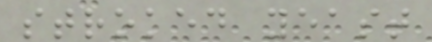stroked yeast
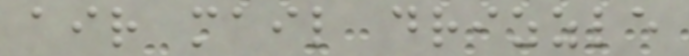air mail drizzle
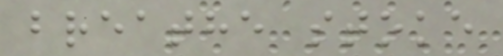breathe stoke
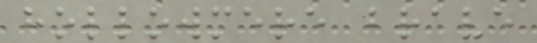hollowmere brave
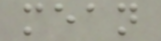mean
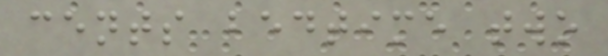cents bedtime two
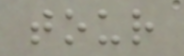tour
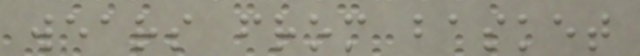wears from basket
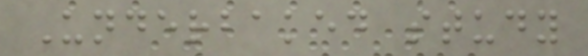Underbaked study
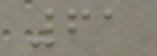61
